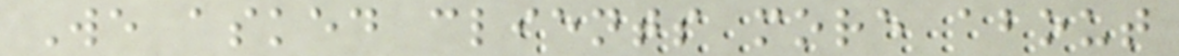We asked clients more about
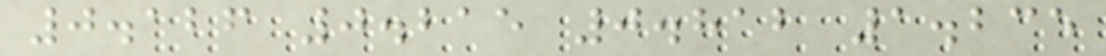0.126 0.215 0.812 1.235
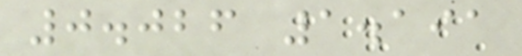0.026 1.191
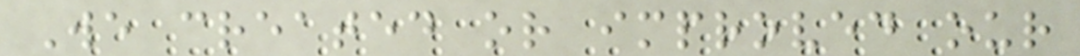We created or improved our
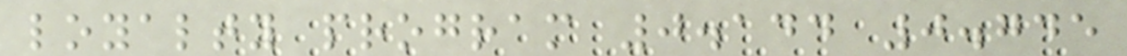loyalty program 0.144 0.745
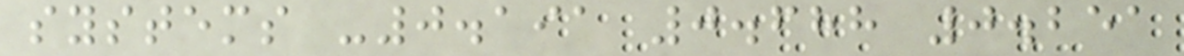systems -0.191 0.688 0.251
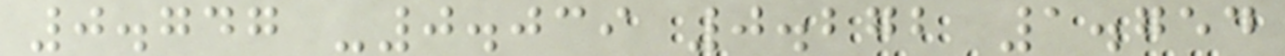0.747 -0.039 0.272 1.754
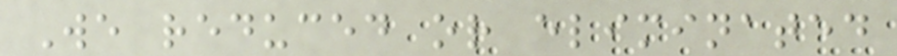We reduced or eliminated
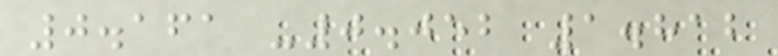0.161 -0.052 1.812
